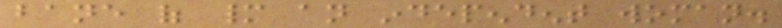bane of many an independent woman.
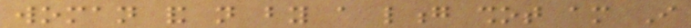woman and not by a long shot am I
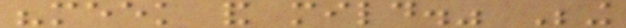"meek and mild." Being
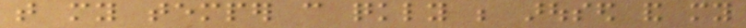that my temper can quickly be aroused and my
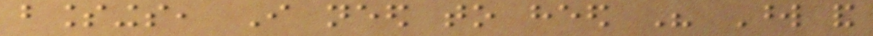blessings, I need to heed His Word and
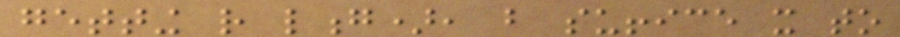getting rather long), but suffice it to
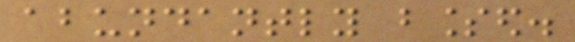abundantly blessed.
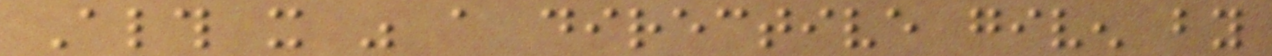Although it was a directive given by
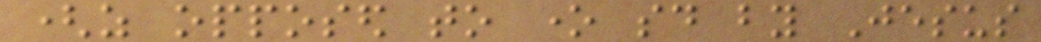(as opposed to one said by Jesus
